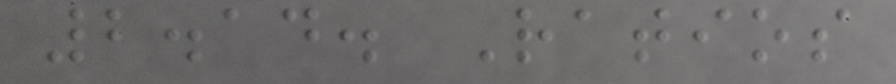2.14. Ratios
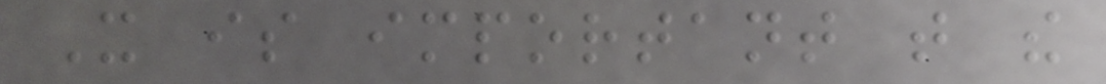It is important that the
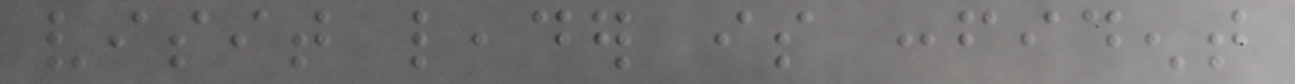visit leader is confident
